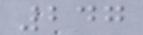247
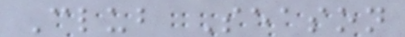Club Season
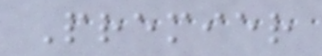Premier
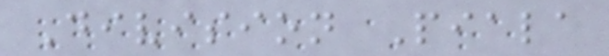Division Piala
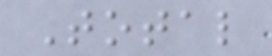Total
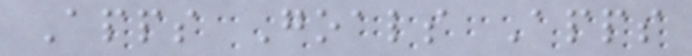Apps Goals Apps
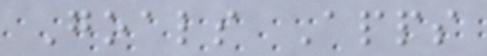Goals Apps
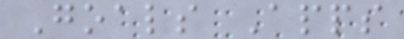Goals Apps
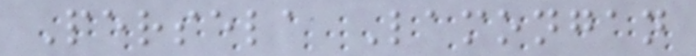Persela Lamongan
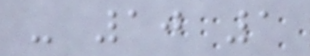- 10 1
